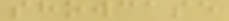showcase
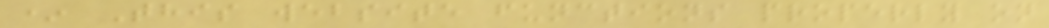* This website functions properly on
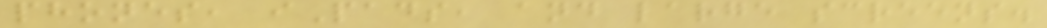phones, iPads, and large screens.
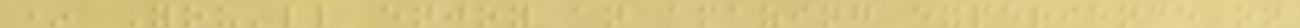* You'll enjoy an amazing experience on
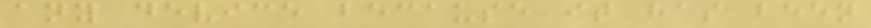any device because it has been
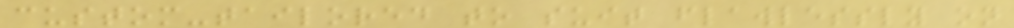custom-tailored to suit flawlessly on
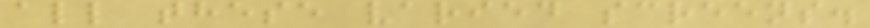all these varied screens.
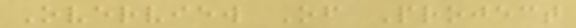Overview Of Project
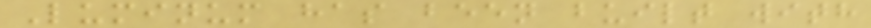Luminum has been built with
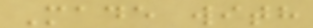Made with
